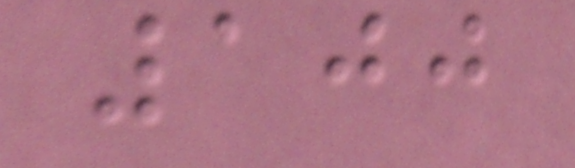100
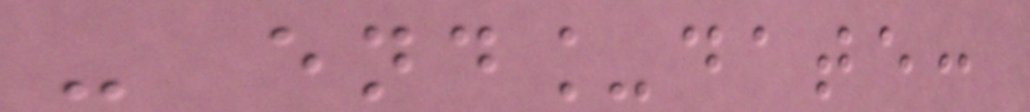- end_date:
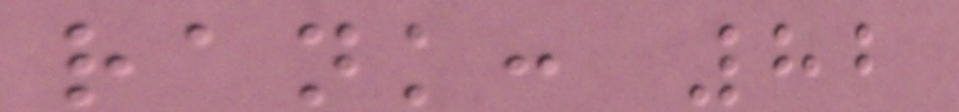rank: 82
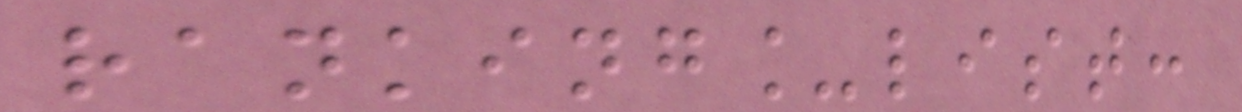ranking_list:
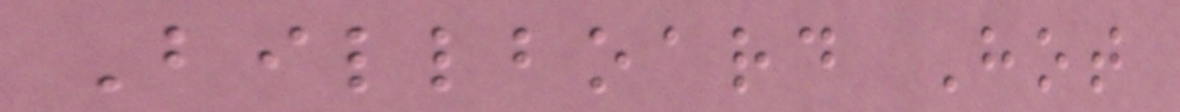Billboard Hot
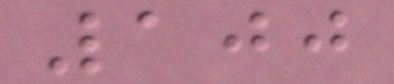100
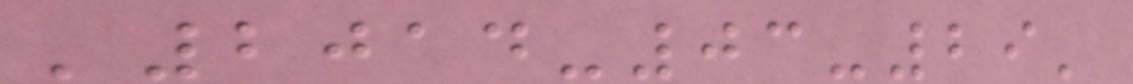'2014-03-29'
